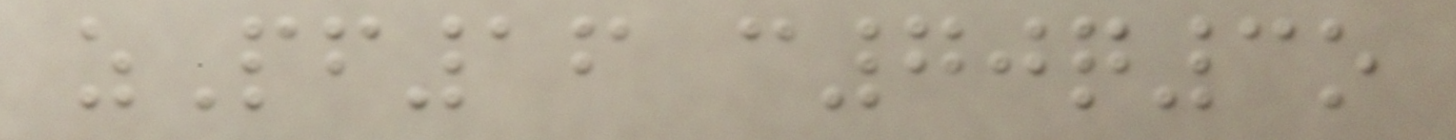zPf16 c70q3o
